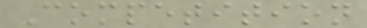Competition
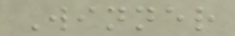Winner
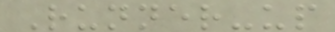Runner-up
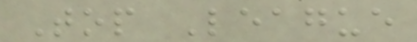Top League
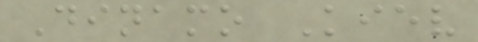Dinamo Kiev
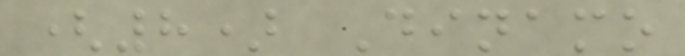(8) Dinamo
